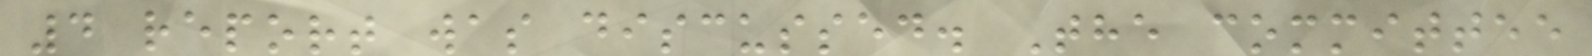4 report was discussed. The committee
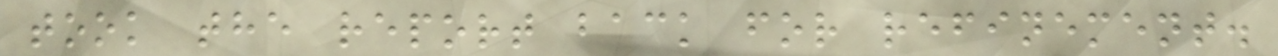took the report back for refinement.
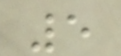5
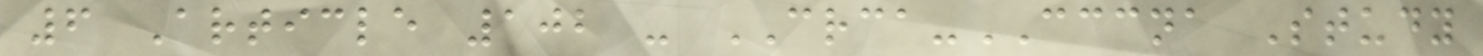6 Article 102 - CRCA-CCCNA Study
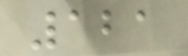121
